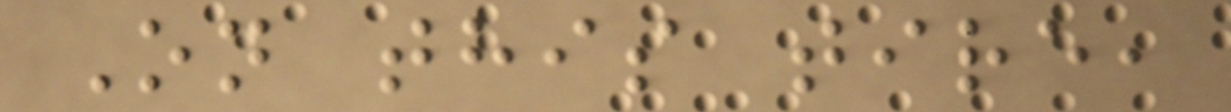On this tire,
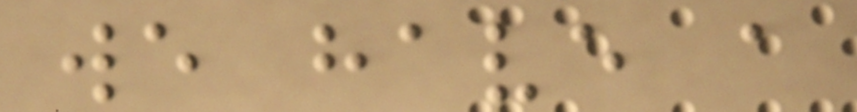we have a
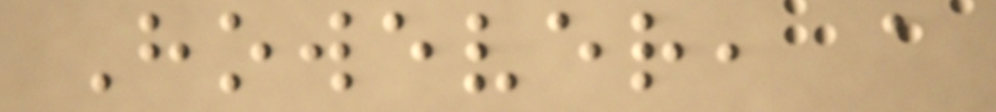However, a
